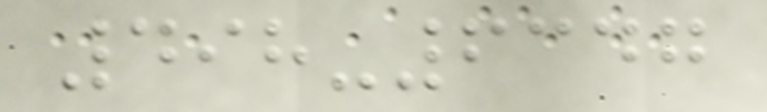498-6347
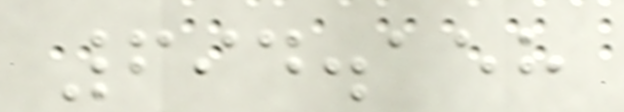694.158
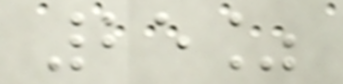25%
